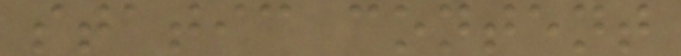static content
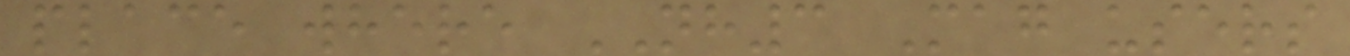place where NH3 Mag users
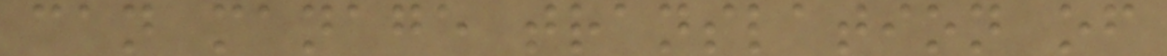can manage translation of
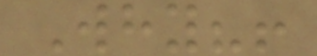Why?!
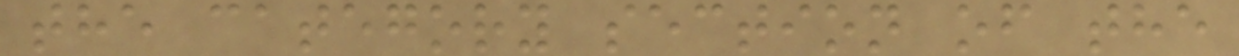the category section of the
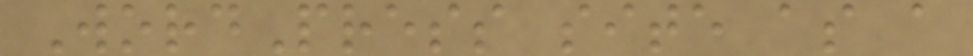WordPress site as a
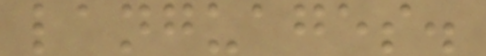languages.
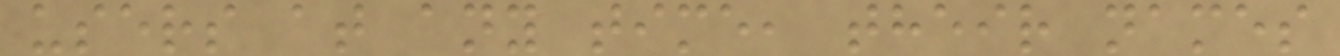users at any time, their names
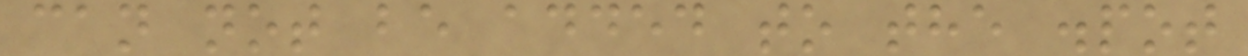can not be added to the .pot
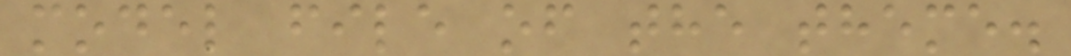model file of the theme.
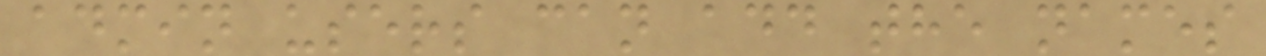admin users can add the names
